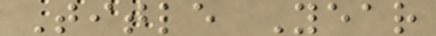Title Year
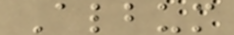Album
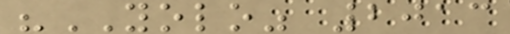"YOLO" 2013
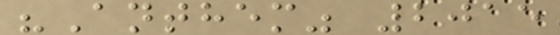"Anthem" 2015
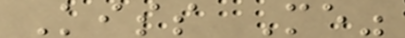Kiss Me"
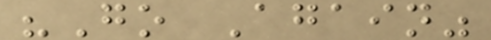"Go Again"
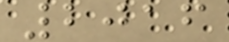2016
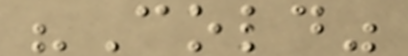"Cold"
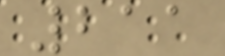211
